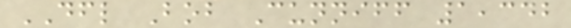DFL Bob Cunniff 1,342
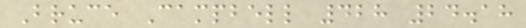Bruce Campbell 428 24.18
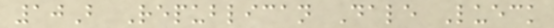10B Republican Dale Lueck
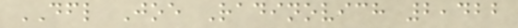DFL Joe Radinovich 2,422
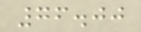76.00
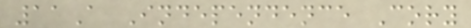11A Independence Cory
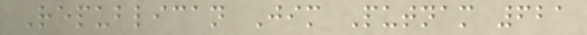Republican Jim Putnam 621
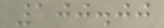100.00
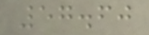57.60
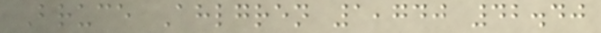Bruce Ahlgren 1,740 42.40
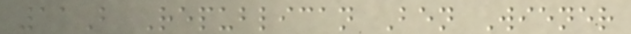11B Republican Ben Wiener
